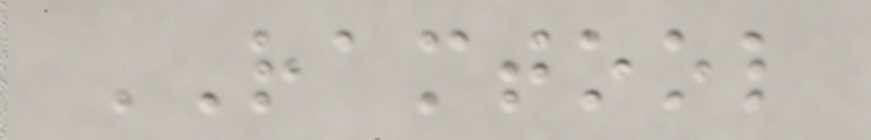RAMTOOL
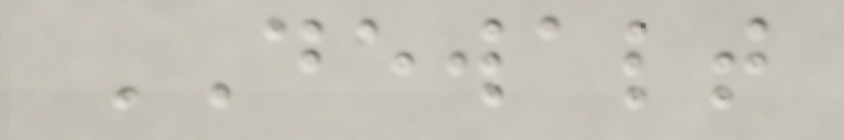DEWALT
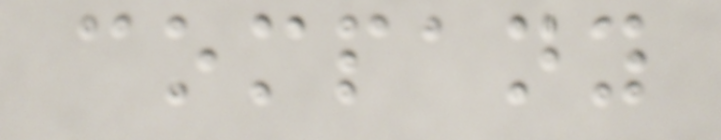company
